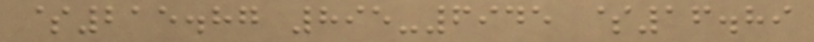$215.87 895-6945 $16.89
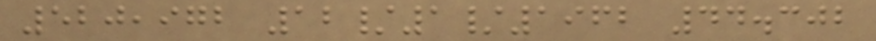520,972 12/1/1962 44.302
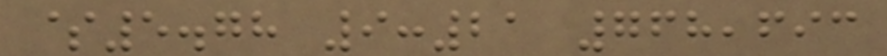$5.78 9:21 768,693
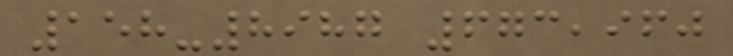158-8987 673,960
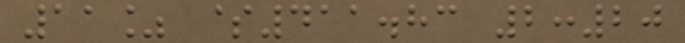11% $411.83 2:20
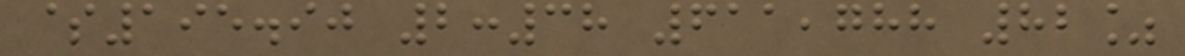$195.90 2:38 611,788 82%
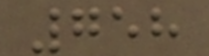758
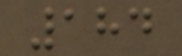184
